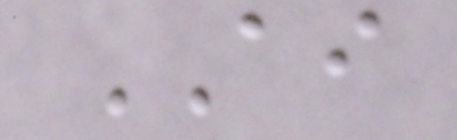AI
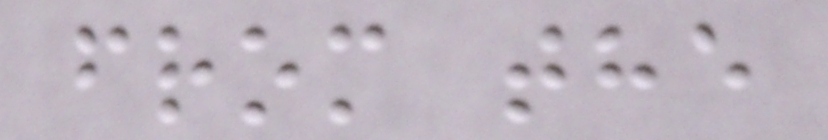from the
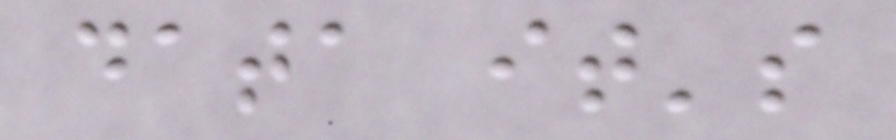data it's
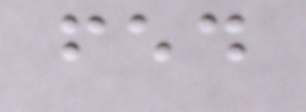fed
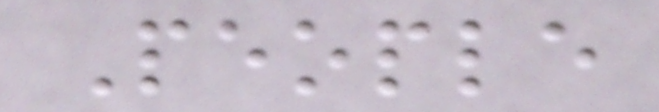People
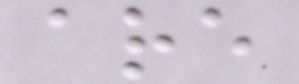are
